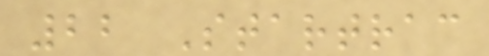22 Startrac
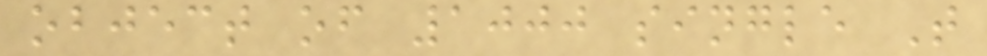object of 1000 single T
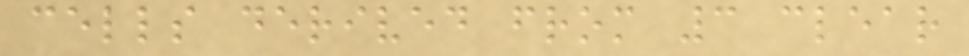cells derived from 3 clear
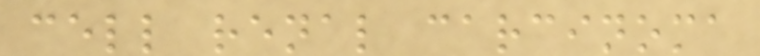cell renal carcinoma
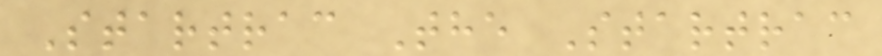Startrac The Startrac
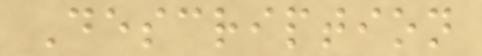Description
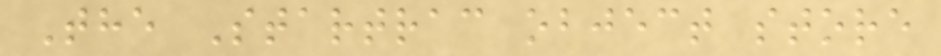The Startrac object store
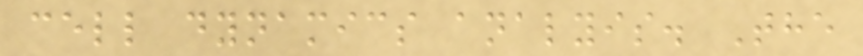cell dynamics analyis. The
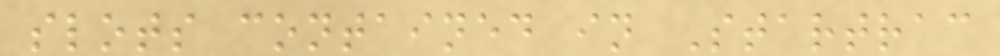slots contained in Startrac
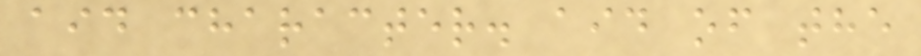aid character. aid of the
